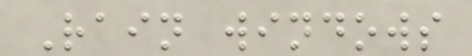Rain windows
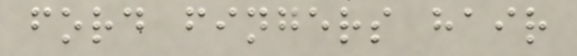ford fingers hair
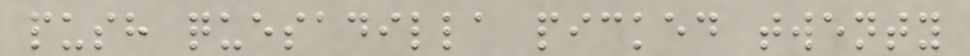push quesadilla picked twenty
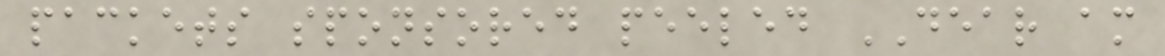packets sponsored peeled DEAR am
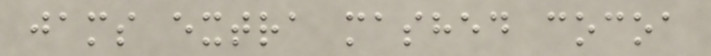jams extra mashed cocoa
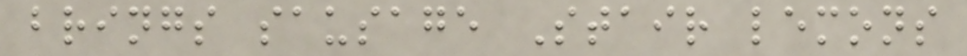brings sausage Stair lemons
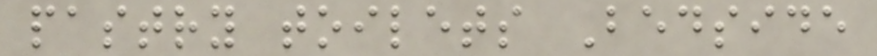pastry toilets Bedside
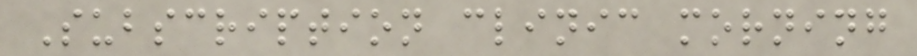Subscription clinic morning
